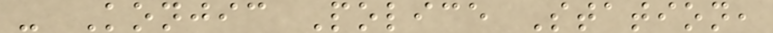- Konjic Police Station,
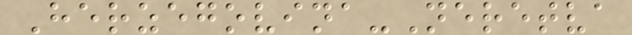Herzegovina-Neretva
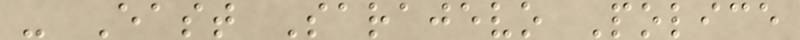- East Sarajevo Police
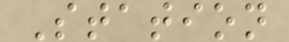Station
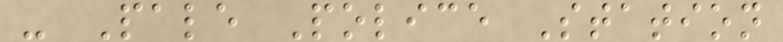- Pale Police Station
